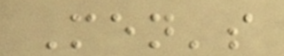Men's
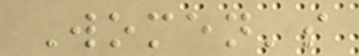Women's
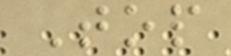Top
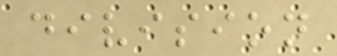division
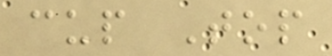cup Top
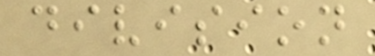division
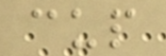cup
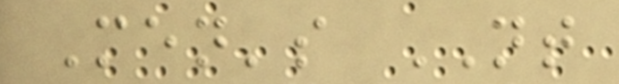Men's NT
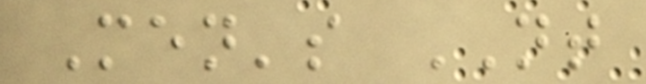Men's NT
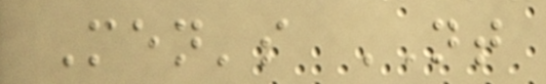Men's NT
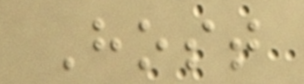Host
